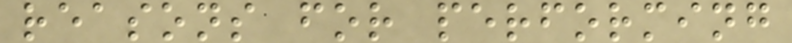reasons for performing
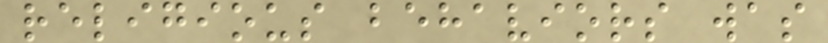religious behaviors was
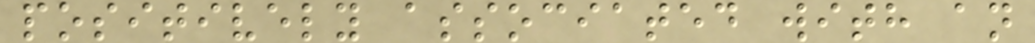positively associated with an
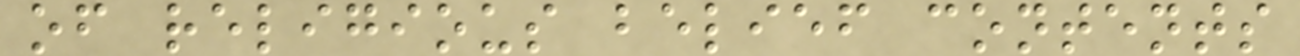of religious belief contents
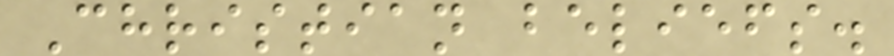Christian beliefs.
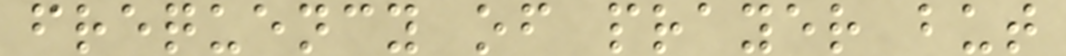frequency of prayer but
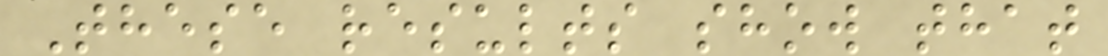These results show that
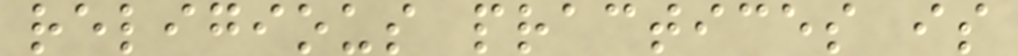religious practices is
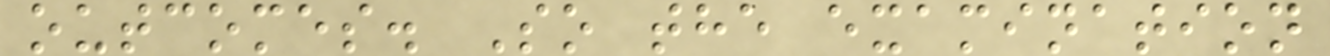outcomes. So the examination
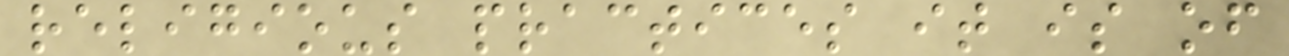religious practices it is of
